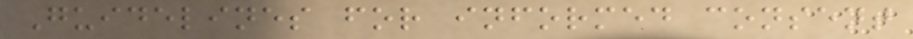Guidelines for informed consent
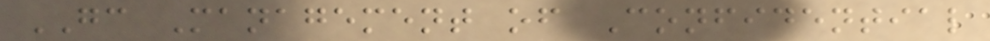GC Management of Confidential
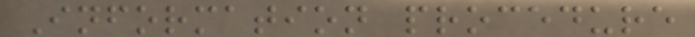Information procedure
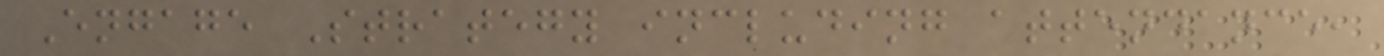Engage Strategy including attendance,
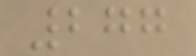277
